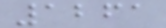1261
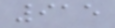915
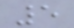5
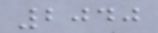2040
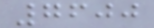7600
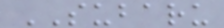SUBARU
